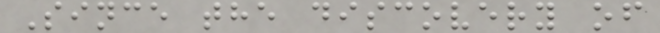Since the discovery of
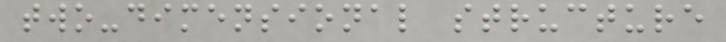two-dimensional structure
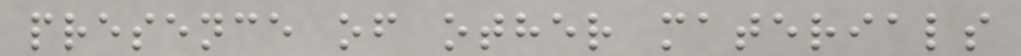presence of other materials
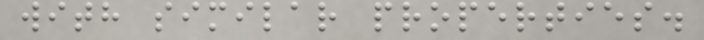with similar properties.
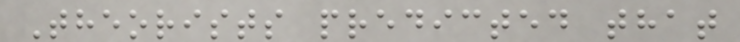Theorists predicted that
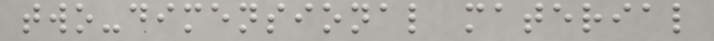two-dimensional material
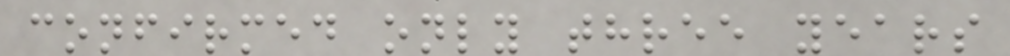confirmed only three years
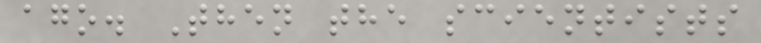ago. Then the scientists
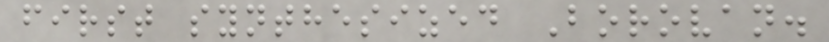first synthesized Borovan.
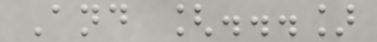And [...]
